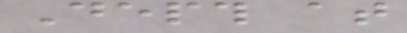Depth at
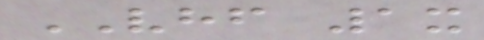VHF 1x
